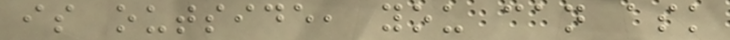is outside, you can ask
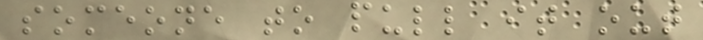someone to pull it out
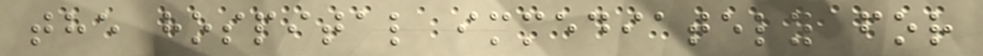the hospital immediately for
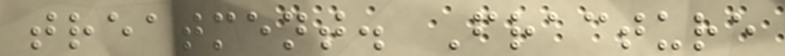treatment. Fracture
